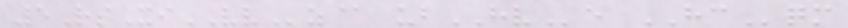5RsXiVVz@ ubHVe HCqm
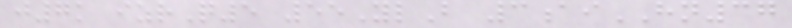j7k izrQ5 55YlB 3aiHN37
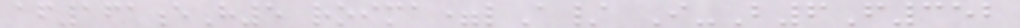af161eH5 roima=lA/ I-B6F352
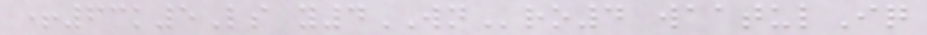+63k5Ls y4WNro4 waatulIq
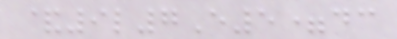&9l7E5=dc
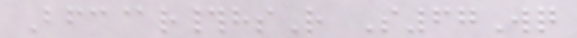Bfc@r#hsR S67Wq
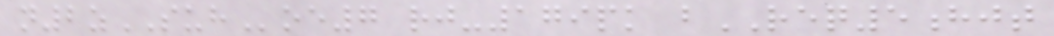n2zSUHoe7 rj-179pk bREQ5hjt
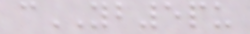cYB5pu
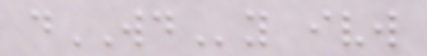dWDy ivw
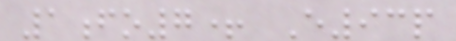1fo7+ E93p
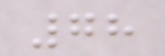78
